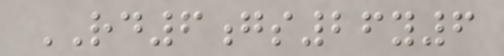RD6gs26y6
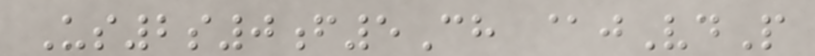Us2s0f5Ch @jVdP
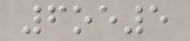6oe5
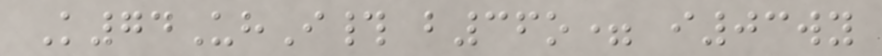K74UhI# b36o= i03wy
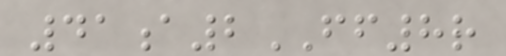41a2FF8r
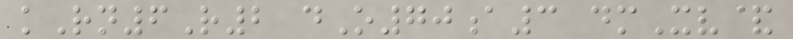kRn6R2 dO70a3 dmXv&
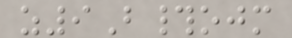z9B#ojm
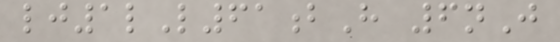lj1lL61bH 6nJ
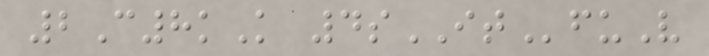2C8kK 4sITfuV
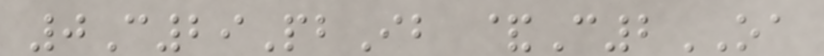0C29PbIb &C2OA
